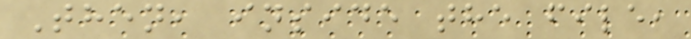Then, inside the file,
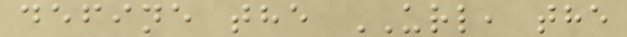define the URL, the
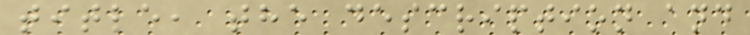title, the description and
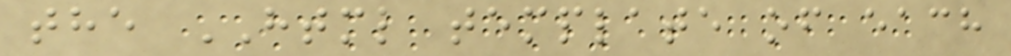the HTML template of each
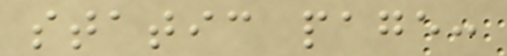static page:
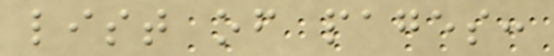list of pages:
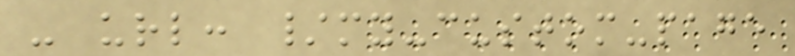- url: /my-custom-page
